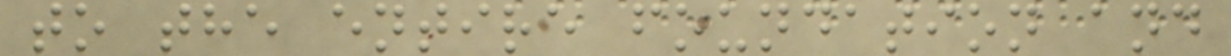to the entire foundation and
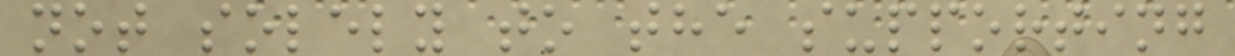not solely to the supporting
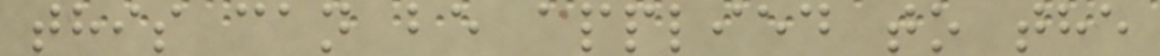this can be applied to the
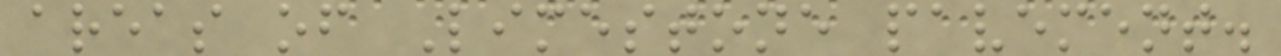areas of Limestone pavement.
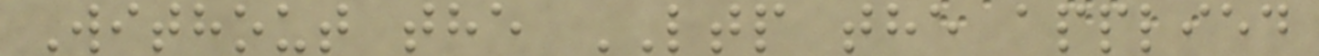Without the LTP the applied
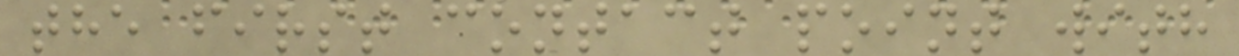the first contact point with
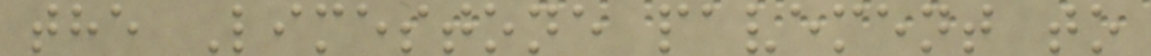the Limestone pavement to
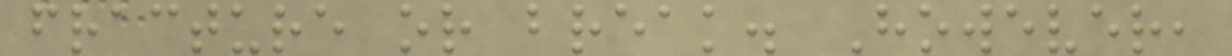fracture or break. However,
